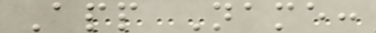App Name:
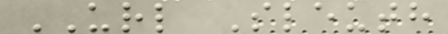URL Sleuth
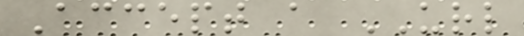Accept a URL
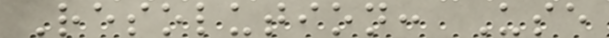Resolution: Use
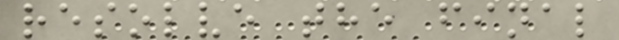resolve the final
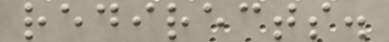redirects.
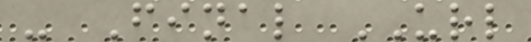- Final URL
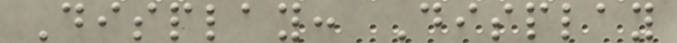Display: Display
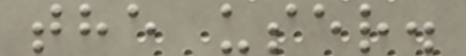the user.
